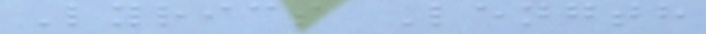Lyrics Length
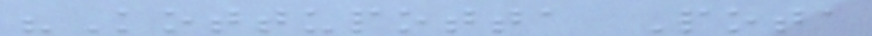"Kottupotta Pota
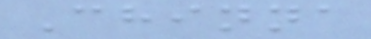Chinna
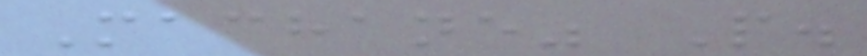Machane" P.
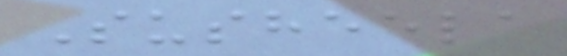Susheela
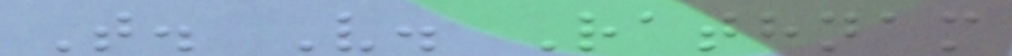T. V. Rathnam
